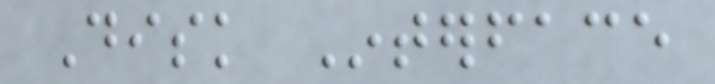Disk Interface
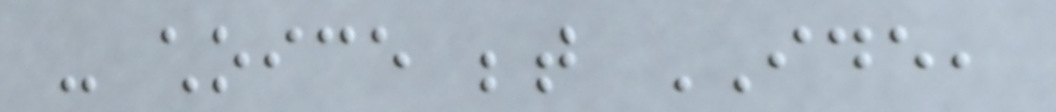- choice between IDE,
